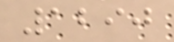1290
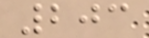203
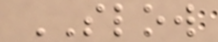SLOW
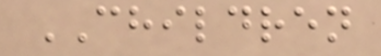CHILDREN
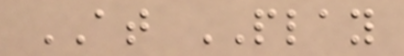AT PLAY
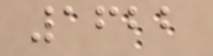1622
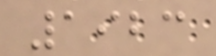1923
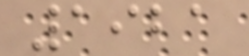1921
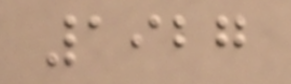1927
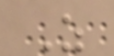Z
